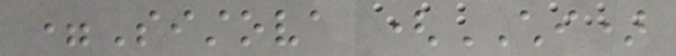=Sistova (CHI)
